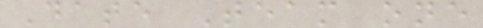Date Team one
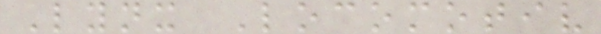Lynx Locomotiv
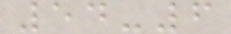54-6
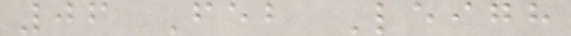06 Feb Leigh
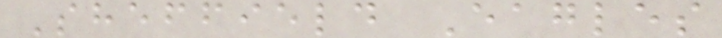Sheffield Eagles
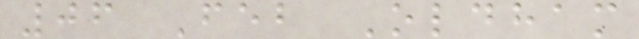06 Feb Oldham
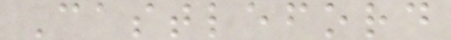Castleford
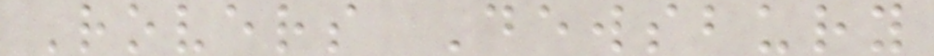Rovers Dewsbury
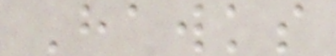Hawks
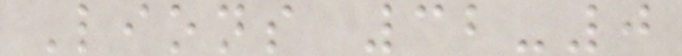Lions 32-0
